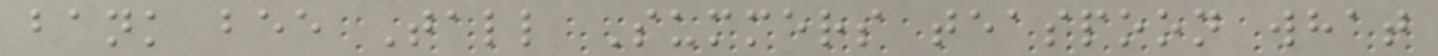bank bee Tall Summers teaspoon what
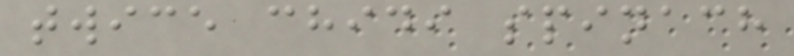twice chidi spinach
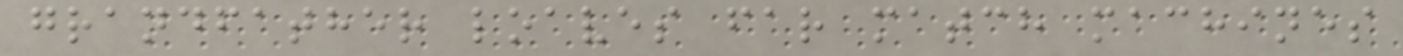grandfather loaves far match machines
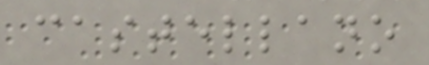castellano
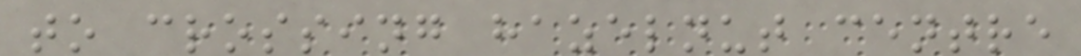to crossing hazelnut centre
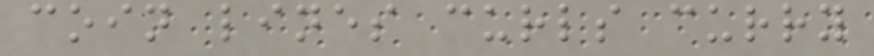coin lines curls curry
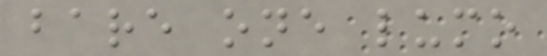bare one lumo
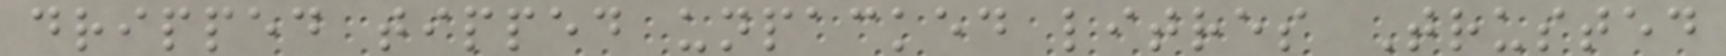dripped tipped unpacked litres Trusted
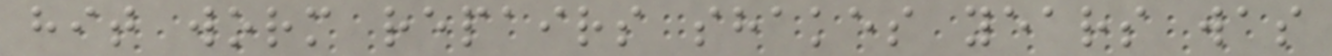hit worm repairs shakes years was
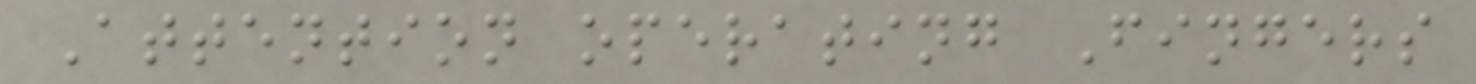Attention operating Fingers
